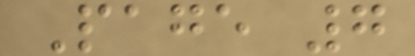Page 7
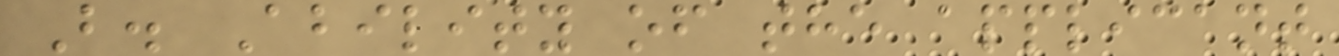B. Ability of the applicant
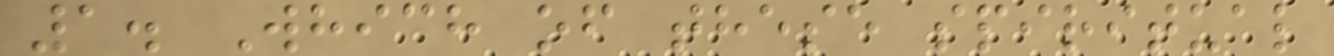1. Which of these spiritual
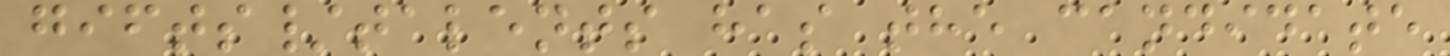gifts/talents has the candidate
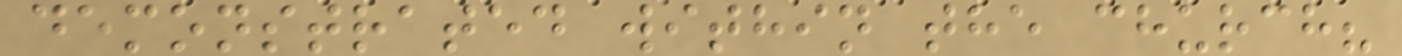demonstrated within the church?
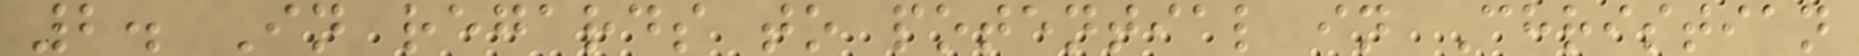2. In regards to potential in Christian
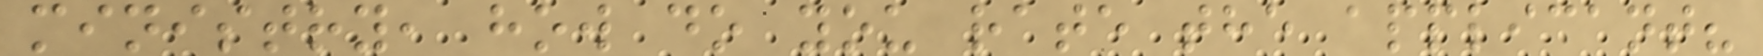ministry, how do you rate the applicant?
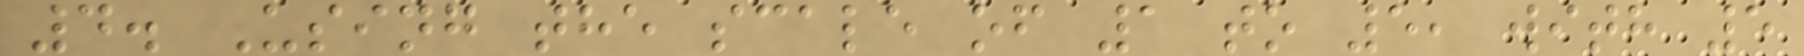4. Using the scale of 1 to 5, with 5
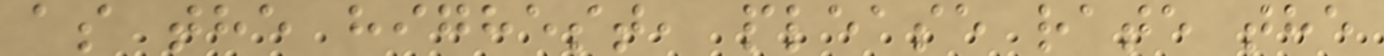as the highest, please rate the
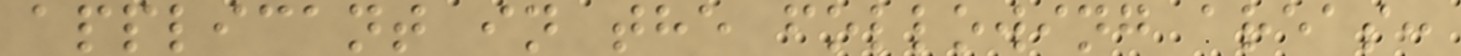applicant in the following areas:
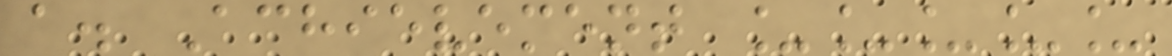a. Achievement _____
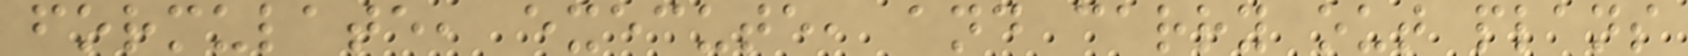formulate, execute, and carry out plans
